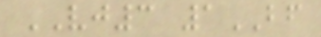VJ3 1BF
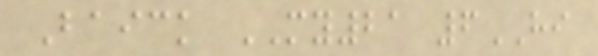Baick MY21 6HI
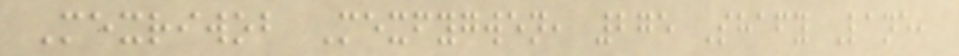Mexriwob Mexfygwen, 275 Shafy Lane,
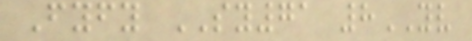Fyfy SY71 8YV
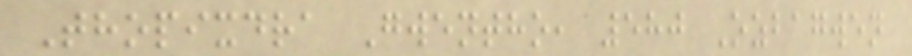Thopixdra Gwentho, 580 Ozbagwen
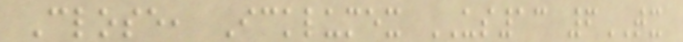Close, Icklumex US13 6TX
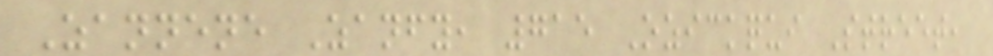Zannene Zanfy, 715 Ozickqui Street,
